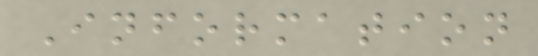Information
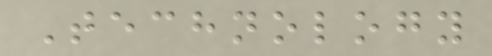Technology
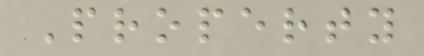Property
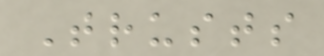Trusts
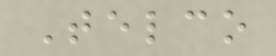Telco
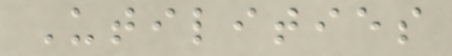Utilities
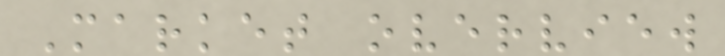Market overview
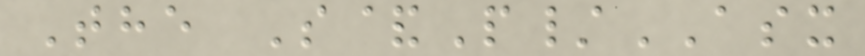The S&P/ASX
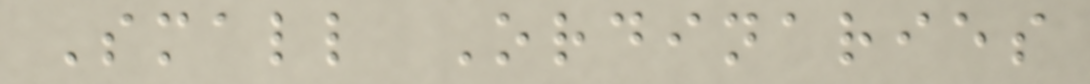Small Ordinaries
